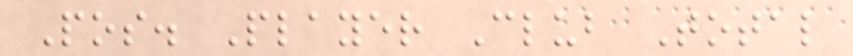Pos. Player Club Total
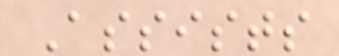Assists
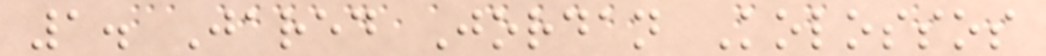1. Jared Jordan Kolossos
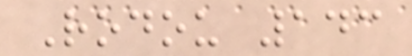Rodou 143
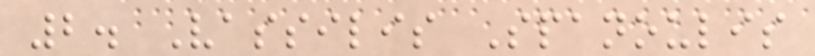2. Vassilis Spanoulis
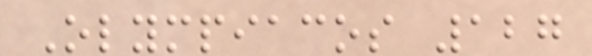Olympiacos 127
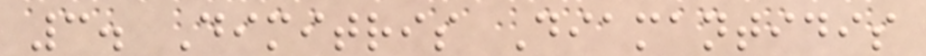3. Dimitris Diamantidis
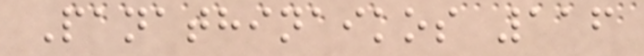Panathinaikos 116
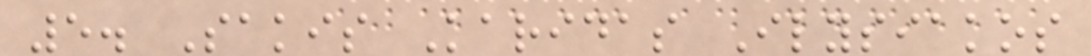5. Sakis Karidas Ilysiakos
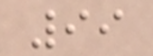99
